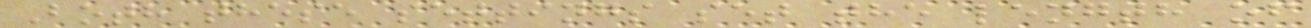Both these settings set the length of
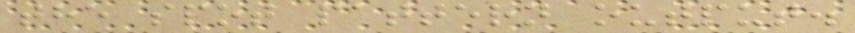the spot pattern output.
